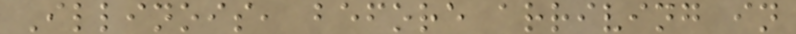Illinois, before arriving in
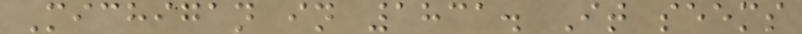Michigan in 1831. It seems
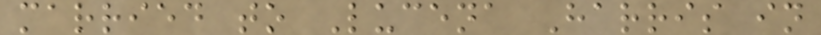married to Lucena Harris in
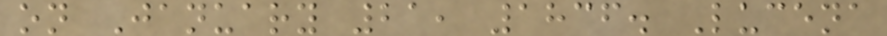on January 21, 1836. Lucena
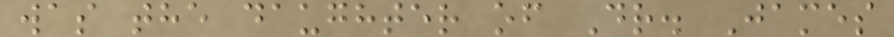was the daughter of Dr. James
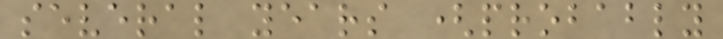several years (probably
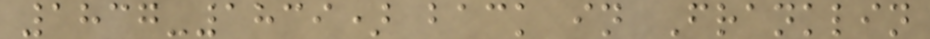1837-1839) back in Franklin
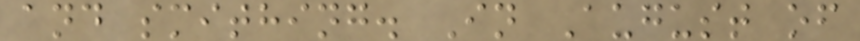and smithing. In August of
